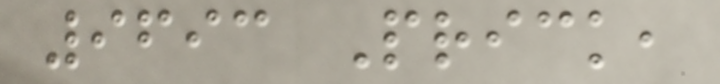9693 Prick,
